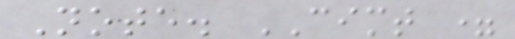Note. CIMT =
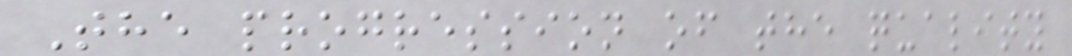The progression of the quality
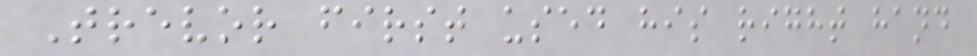Trevor first used his right hand
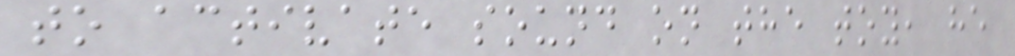to activate sound on the toy, he
